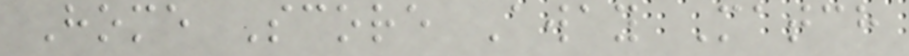Home Score Away Match
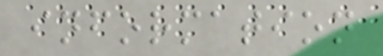information
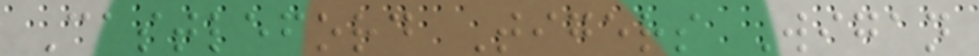Castleford Tigers Wigan
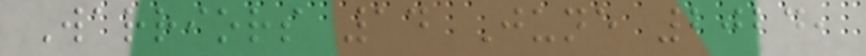Warriors 14 June 2024,
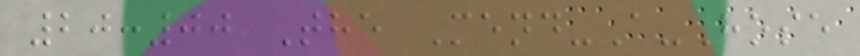20:00 The Mend-A-Hose
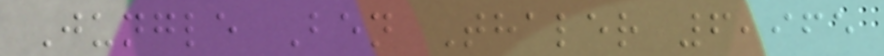Jungle Ben Thaler 6,965
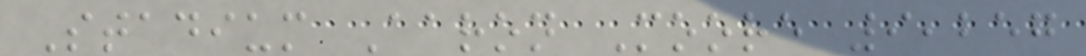Stadium Aaron Moore 9,257
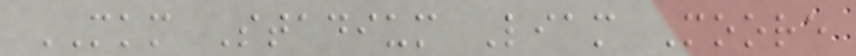MKM Stadium Liam Moore
